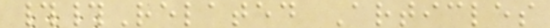##Related Articles
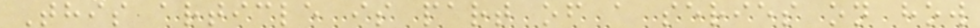This article is part of a series on how
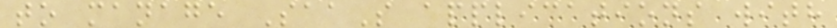to manage SaaS applications with
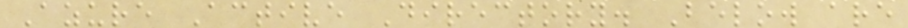Azure Active Directory. Below are
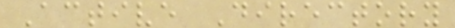Active Directory
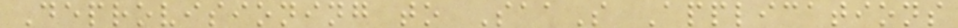Deprovisioning to SaaS Applications
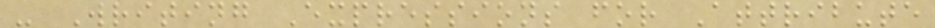- Writing Expressions for Attribute
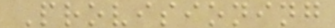Provisioning
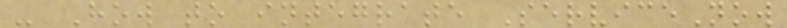- How to integrate ServiceNow
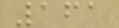161
